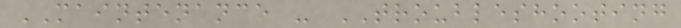MAINTENANCE - TROUBLESHOOTING
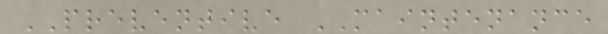PREVENTIVE MAINTENANCE
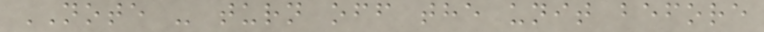NOTE - turn off the unit before
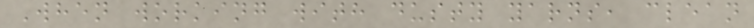When working with dusty yarns, clean
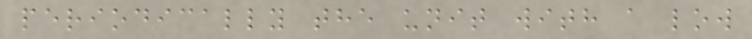periodically the unit with a low
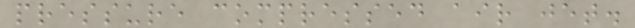pressure compressed air jet.
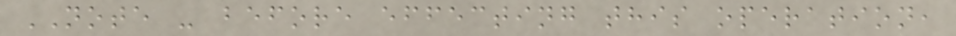NOTE - before effecting this operation,
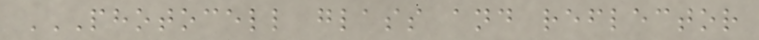PHOTOCELL GLASS AND REFLECTOR
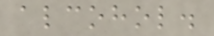alcohol.
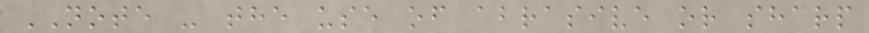NOTE - the use of abrasive or sharp
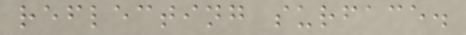reflecting surface.
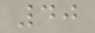40
